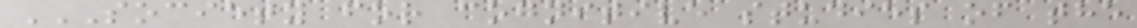SOCIETY FOR COGNITIVE STUDIES OF THE
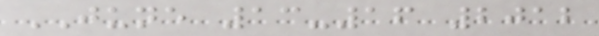JUNE 13-16 2012
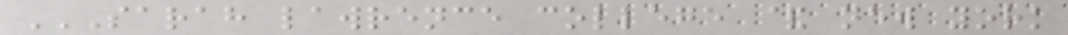SARAH LAWRENCE COLLEGE & NEW YORK
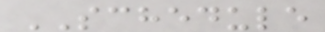SCHEDULE
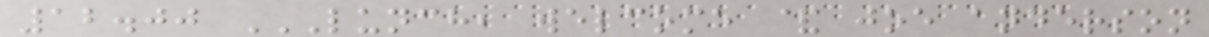12.00 LUNCH, WELCOME & JOE ANDERSON
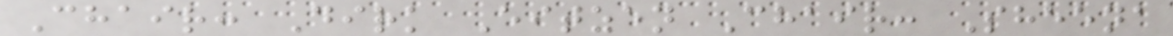Chair: Dirk Eitzen Chair: Sheena
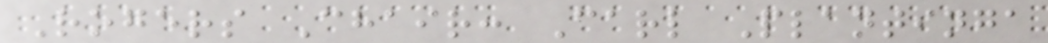Rogers Chair: Carl Plantinga
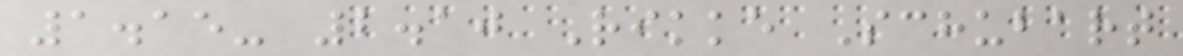1.15- 2.10 Rikke Schubart
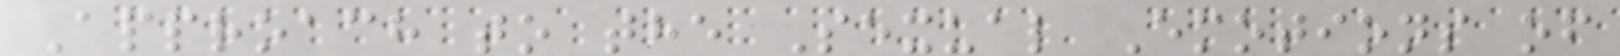Approach to the Sexual Emotions of
